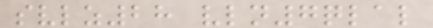svlz28 vln7qlal
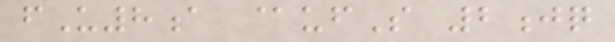fU8a @ufS 2jq
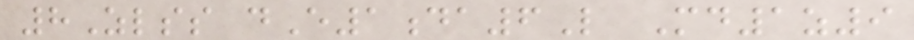8Zlss dE1da6L Md1z9
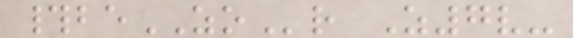#beZOr Z7v-
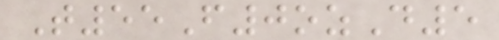T55F0ozD5
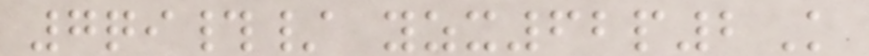7qi#/ yzx62p2K
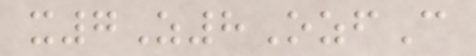x7Z8OzfC
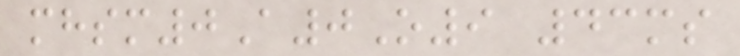mhsm0A0O9 43ms
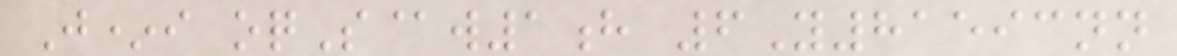J*i oqS@w1h 6Y81593nn
